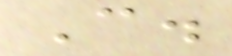C.
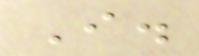I.
